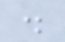.
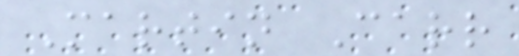Martin Carr
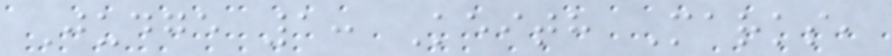Judge 1: Keith Marks,
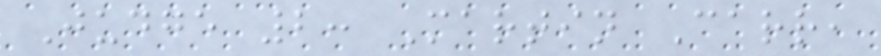Judge 2: Martin Carr,
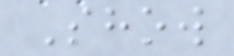Show
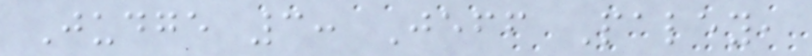Judge 3: Jeff Paley,
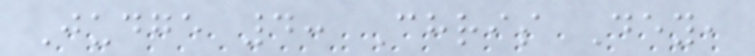Judge 4: Chris Dey,
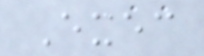Exec
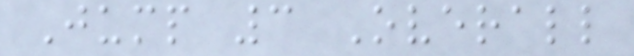Jump 3 Overall
